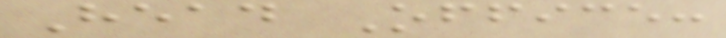Head Office:
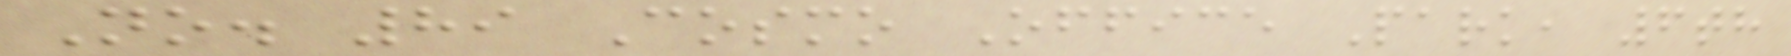No. 89 Cosmo Office Park, 6th
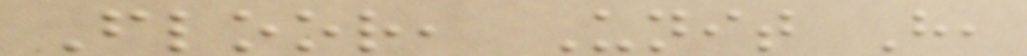Floor, Unit H,
